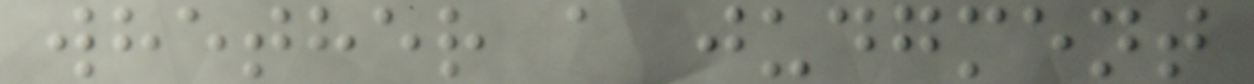whether a judgment
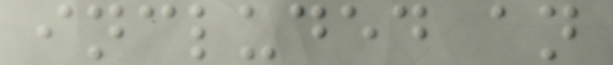included an
